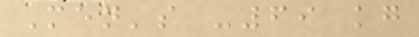Men's -69 kg
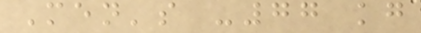Men's -77 kg
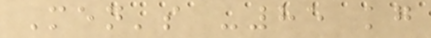Men's -85 kg
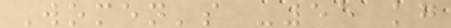Women's -55 kg
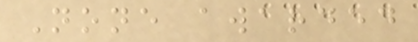None awarded
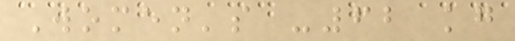Women's -62 kg
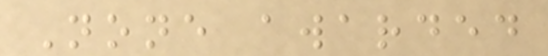None awarded
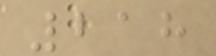218
